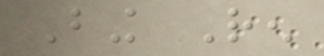Bing Ren
